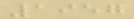1957
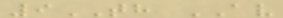9TH AV
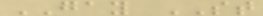GAY ST
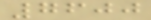7600
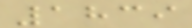1839
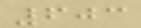603
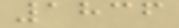1836
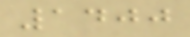1400
